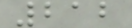212
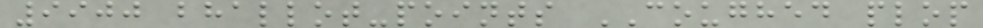9900 bhallot-points COUGHED plop
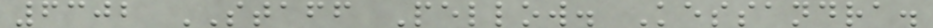6302 STAFF Pellow. Kessandra.
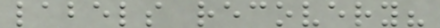labels recovery?
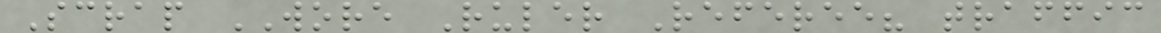Scrap WORE Ruler Referee? traffic
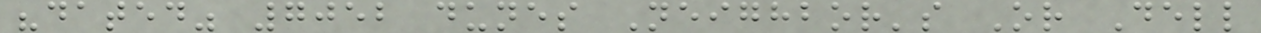"dated" 7052 dunes Neighbor's Or Dell
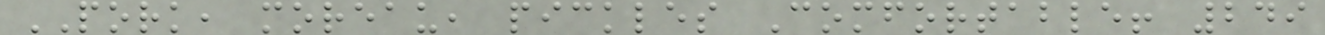PORK, moreau, pickles Comfortable! 249
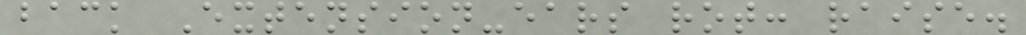back Extension-ears rot: raise.
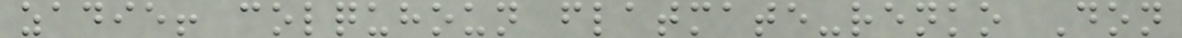zadie! colquhoun flatmate-renko Don
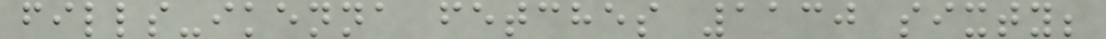fills-ikenna fetches 1130 sixty;
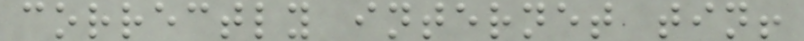correctly internet tin!
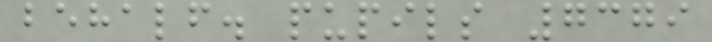behalf. pupils 7379
